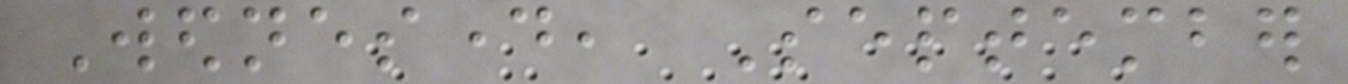Wednesday, September
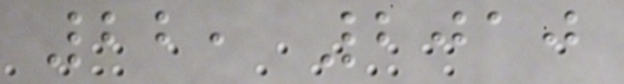22, 2010
